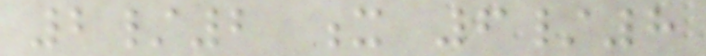2/2 x 6/8
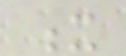x
